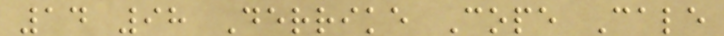14 98 Derrike Cope Cale
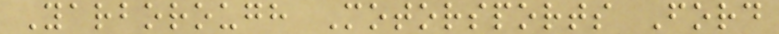Yarborough Motorsports Ford
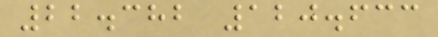22.382 120.633
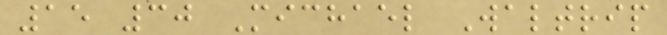15 30 Michael Waltrip
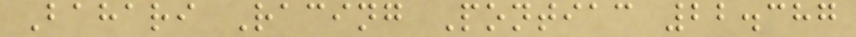Bahari Racing Pontiac 22.387
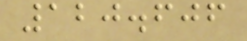120.606
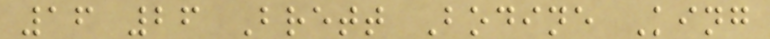16 26 Brett Bodine King
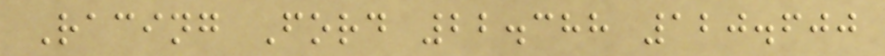Racing Ford 22.388 120.600
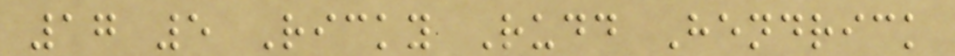17 5 Ricky Rudd Hendrick
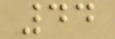44
